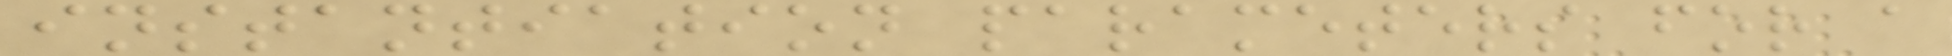instantiation parameters for a
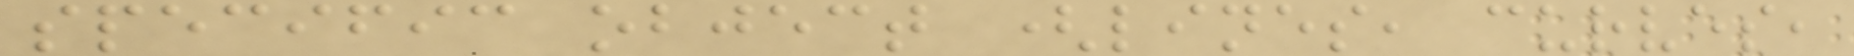specific object (lines, curves,
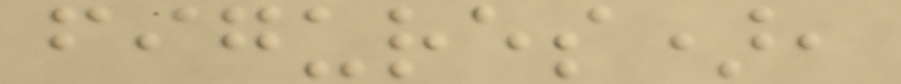figures),
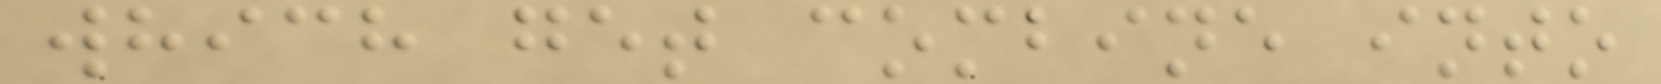which get combine into
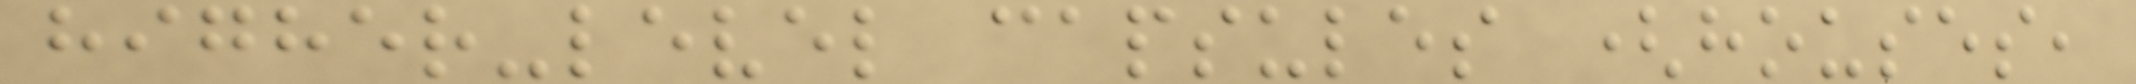higher-level capsules (houses,
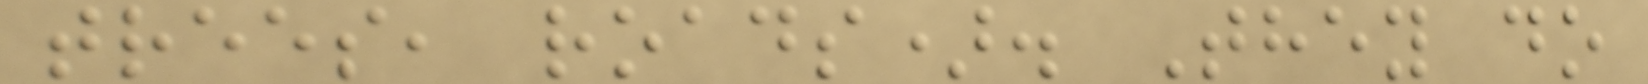trees, roads). They do
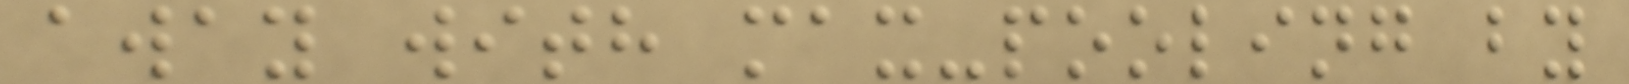away with max-pooling by
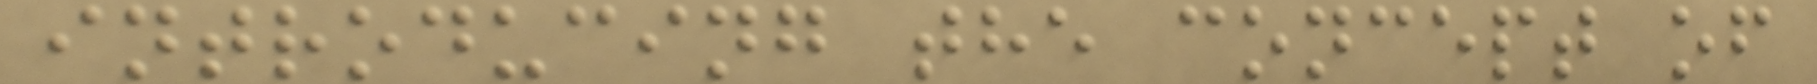introducing the concept of
